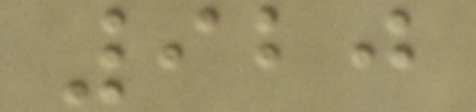920
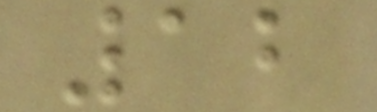12
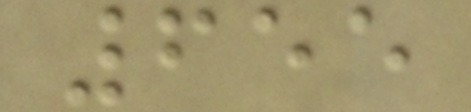655
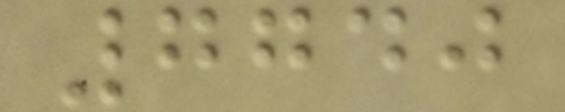7740
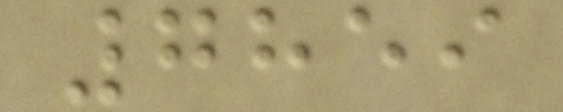7859
